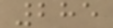285
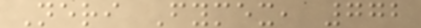Neri Fymex, 772
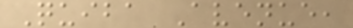Quiba Avenue,
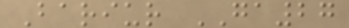Bariur GA27
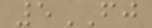5FJ
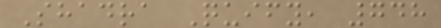Shadra Quify, 748
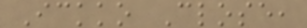Ickko Close,
